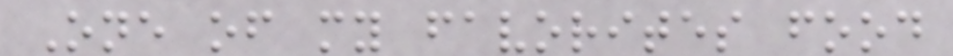One of my favorites food
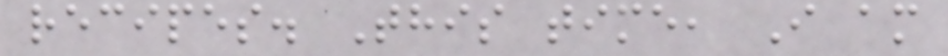recipes. This time, I am
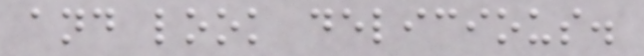and look delicious.
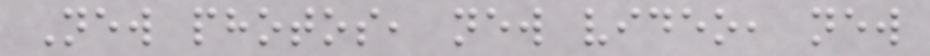New photos, new video, new
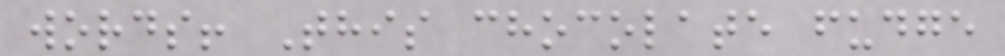words! This chocolate fudge
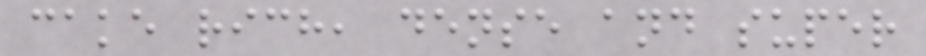cake rich, dense and super
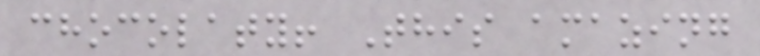chocolaty! This amazing
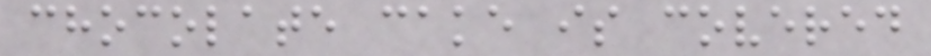chocolate cake is covered
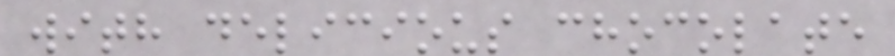with delicious chocolate
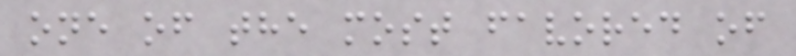one of the most favored of
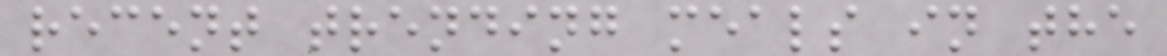recent trending meals in the
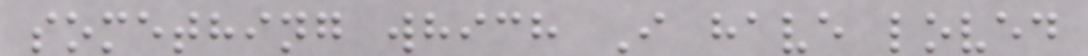something which I have loved
